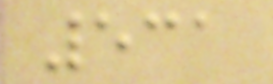531
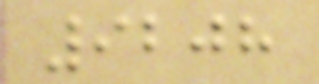9208
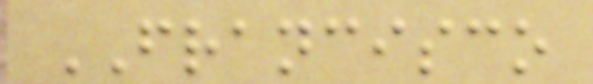FRANCISCO
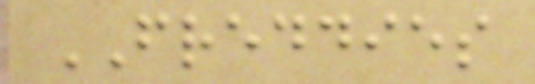FREDDIES
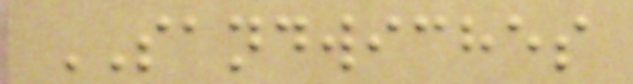SANDWICHES
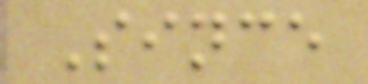Since
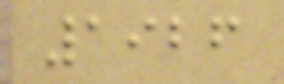1926
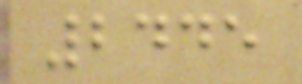2445
